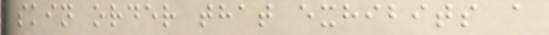skin order that exhibits a
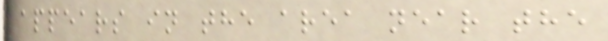appears in the area near the
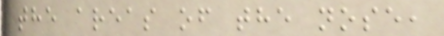the areas of the nose,
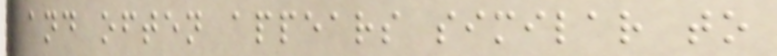and often appears similar to
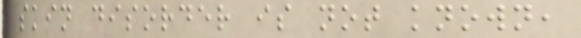skin disorder is not known,
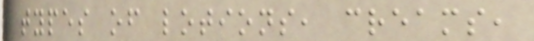types of lotions, creams,
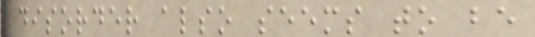disorder also seems to be
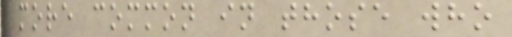more common in those who
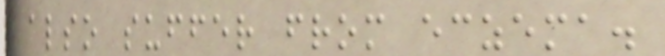also suffer from eczema.
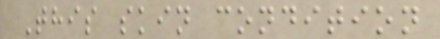This skin condition
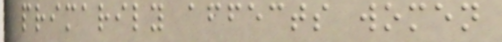primarily affects women
